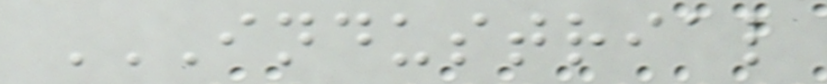INDUSTRIAL
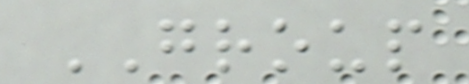GROUP
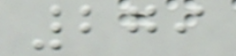279
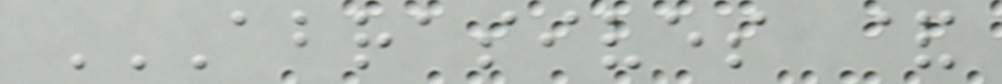ABRASIVES &
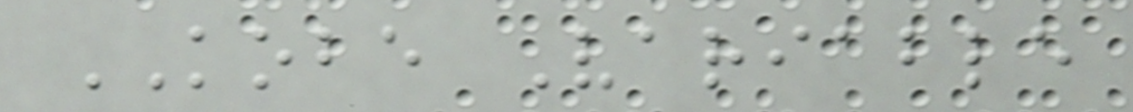KOBE Variable
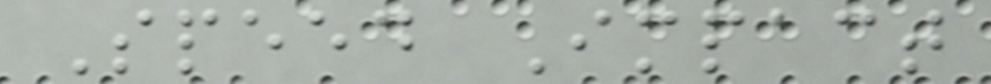Speed Impact
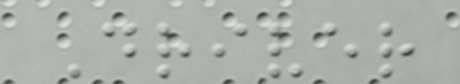Driver
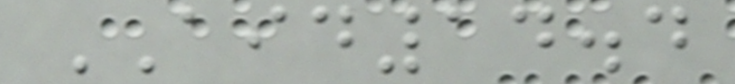AID14.4
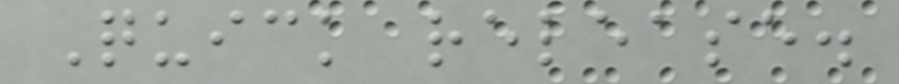Quick release.
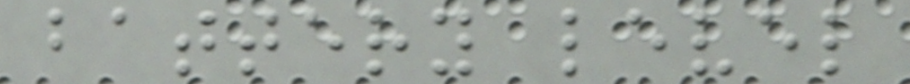battery level
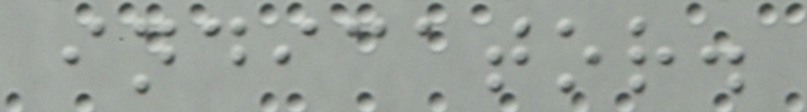indicator.
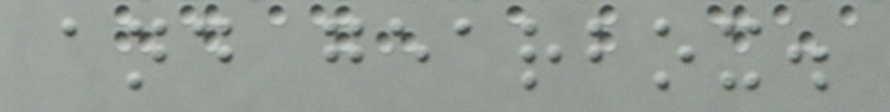and gearbox.
